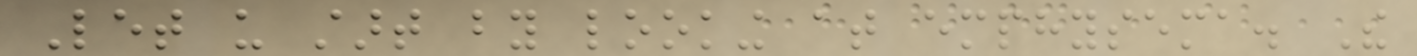Let us start by looking at emphysema. The
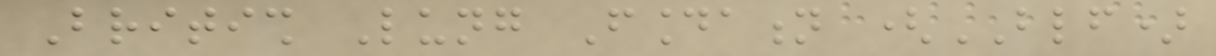British Lung Foundation (BLF)
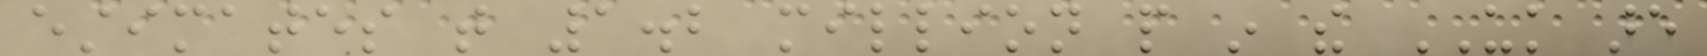estimates that 1.2 million people in the UK are
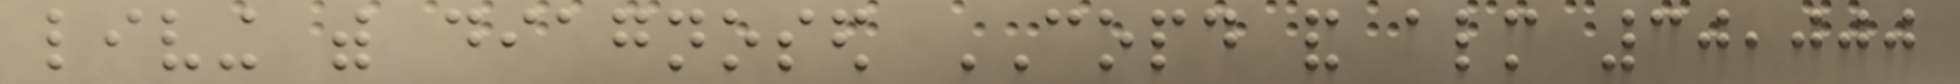living with diagnosed COPD and almost 30,000
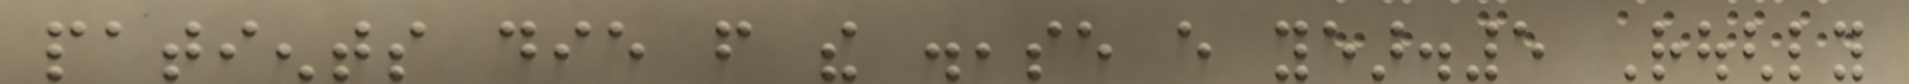patients die from the disease every year.5 Roughly
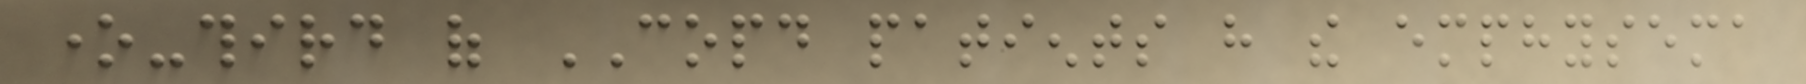one-third of COPD patients have the emphysema
